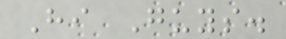Hi Guys.
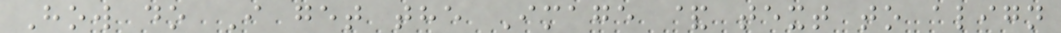How do I get the Image & text to align
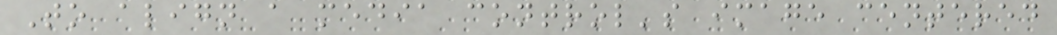To align a media control's image centered
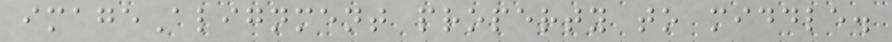imageAlignment property to middle.
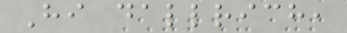Hi dallrich,
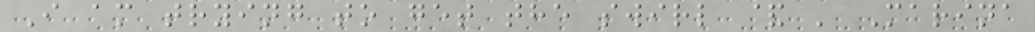I am trying to get the swirl & ' Marina
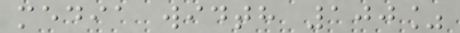media width 100%
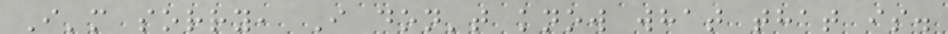I'm sorry, I don't know what that is.
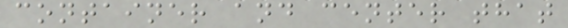container and center that
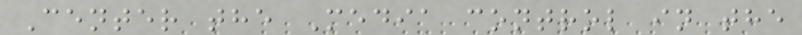Center the Media control in the
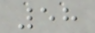58
